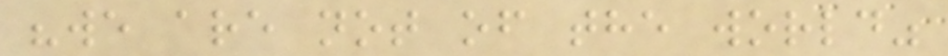"we are not of the world"
